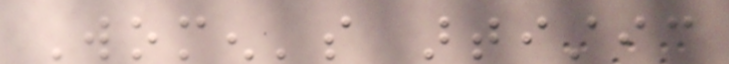Women's artistic
